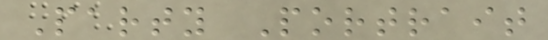Party Portrait
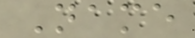Name
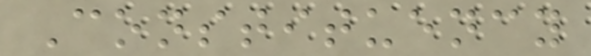Constituency
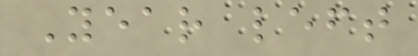Year left
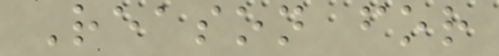Reason for
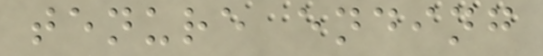tenure ending
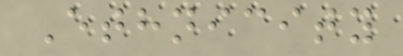Ethnicity
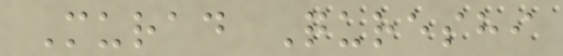Murad Qureshi
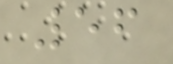56
